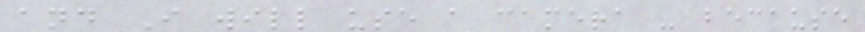and I will use a camera - because
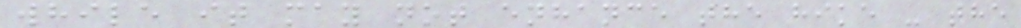while it may not enhance the hike - the
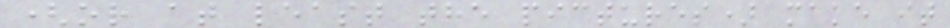(or at least the pictures) make it
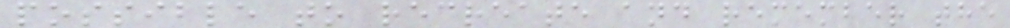possible to recreate and remember the
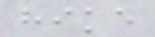hike
